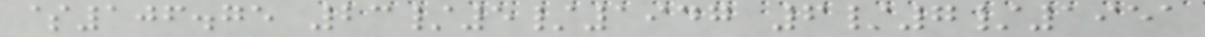$106.75 23/5/1947 6/7/1951
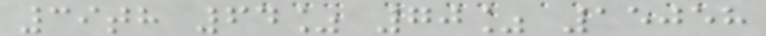39th 64% 70% 15058
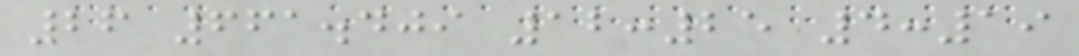26 661.409 12:25 4:19
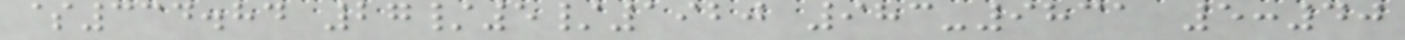$334.84 27/5/1920 983-9831 5:40
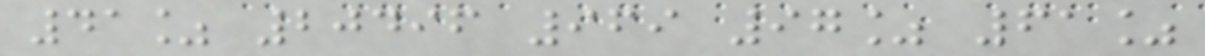41% 20496 969 97% 61%
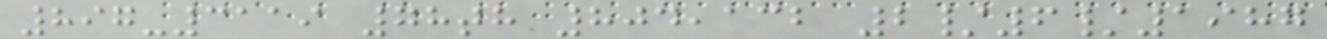897-3119 78th 804,132 2/6/1987
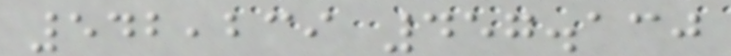542,239 457.130
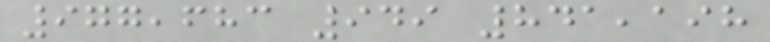977,683 949 841,198
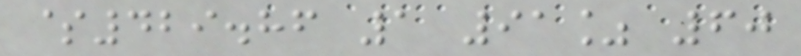$429.86 1 91% 60
